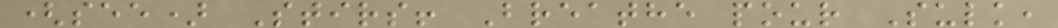(see) Stirs! Breathe pour Sulk,
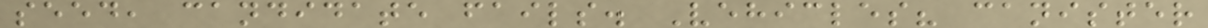seed, candidate fails. Vehicles? canister
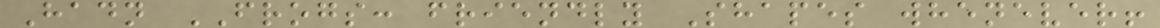Hadn FROGS: friendly Shapes whenever!
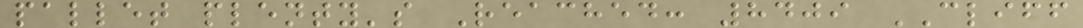pallet plenty's Reached: 8409 CLIFF
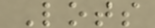Lots
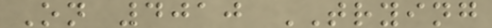On 4010 TRYING
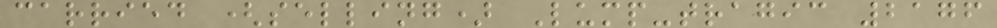carried (selling) Lump-tragic 2176
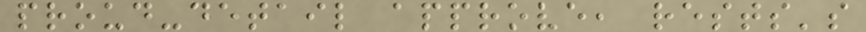proud-detail approve, rests's
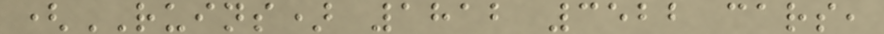(RUINS) 1812 3522 cars,
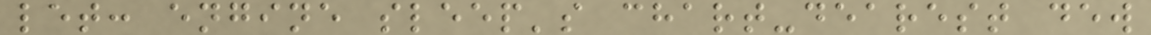let: engine sleep's chart-dearest dew
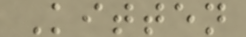Kitten
